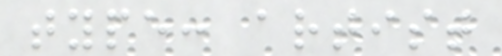type: artist
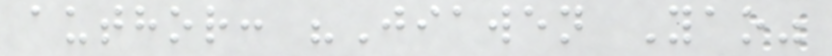author: "Jiawen Yao"
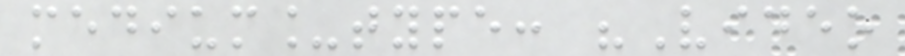medium_type: "Video
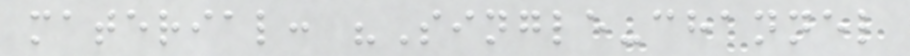material: "Single-channel
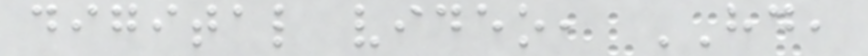digital video, HD,
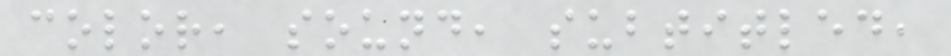color, sound, subtitled,
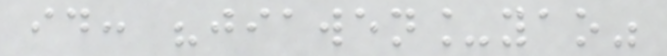id: "jiawen_yao"
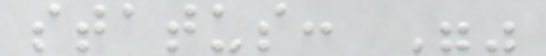status: ""
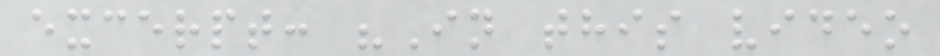excerpt: "In this video
